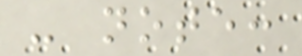- note:
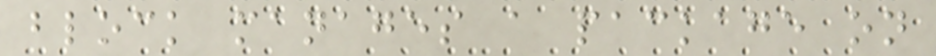block manages a package on
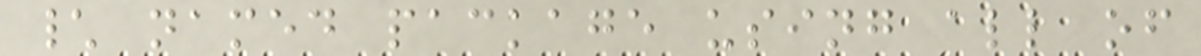\ named package using all of
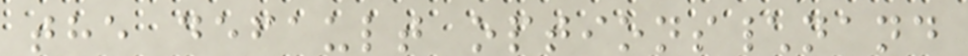the default options\nand
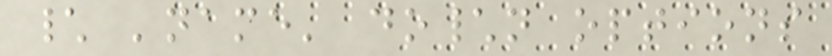\ 'name' do\n options
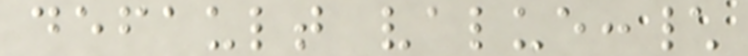default value:\
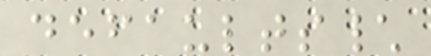defaults\
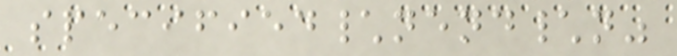specified\nend\n"
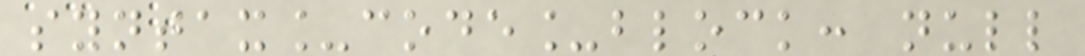syntax_code_block: null
